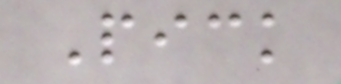Pick
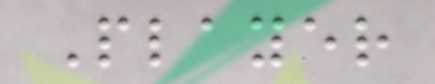Player
